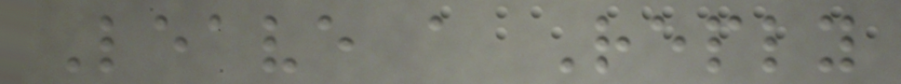Leave a Reply
